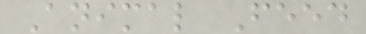Animal Feed
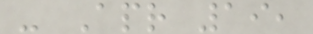- Apr 19,
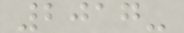2017-
